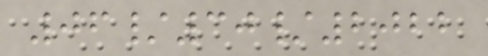06/30/2022
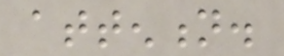attention.
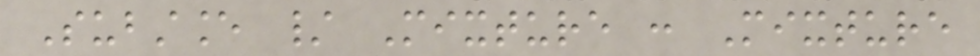Substance / Mixture : Mixture
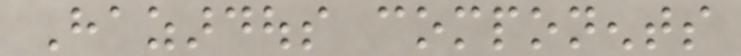Hazardous components
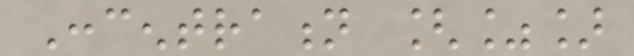Concentration [%]
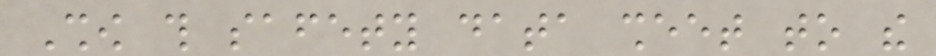Show this safety data sheet to the
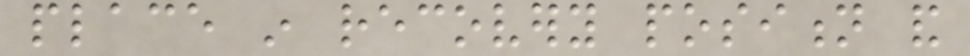place in recovery position and
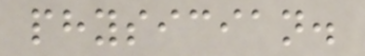physician.
